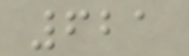621
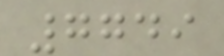7749
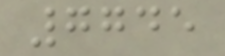7745
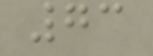73
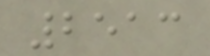2513
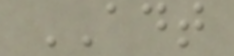ADT
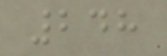248
